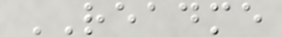README
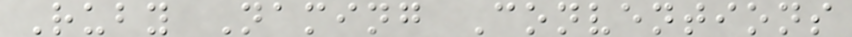Ruby Naming Conventions
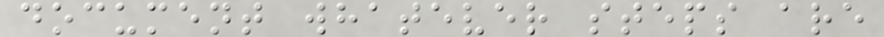document whatever steps are
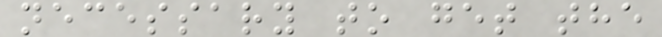necessary to get the
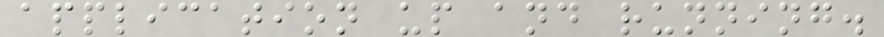application up and running.
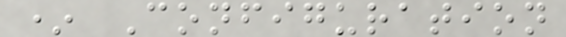* Configuration
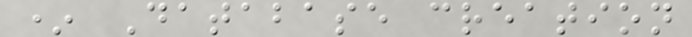* Database creation
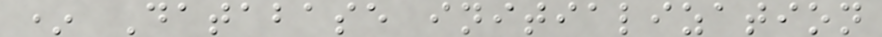* Database initialization
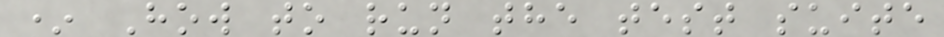* How to run the test suite
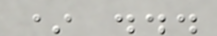* ...
